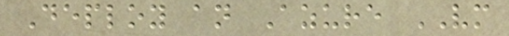Deploy an Azure VM
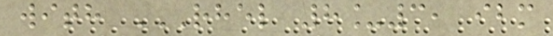with RHEL 8_3, IBM
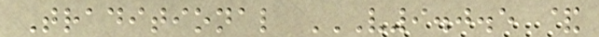Traditional V9.0.5 &
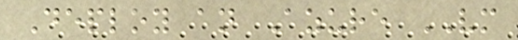Deploy an Azure VM
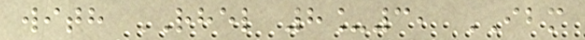with RHEL 8_3, IBM
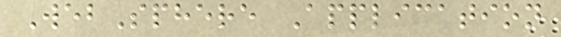WebSphere Application
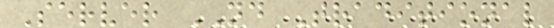Server ND Traditional
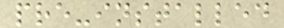pre-installed
